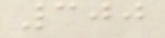300
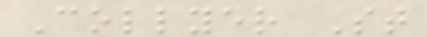Collyer St
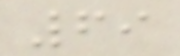69
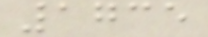1735
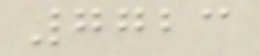7723
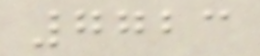7723
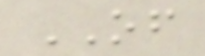OF
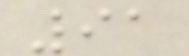91
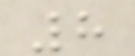8
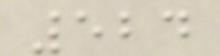524
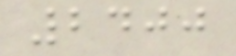2400
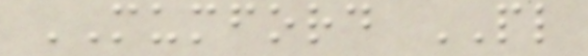MUMFORD PL
